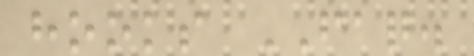hooks FAQ.
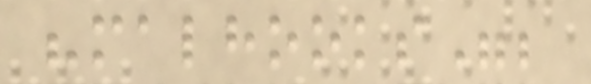"malhooks";
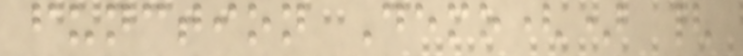function Demo() {
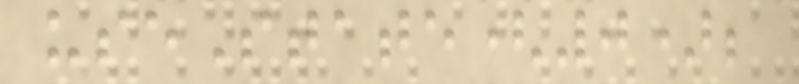useState(0);
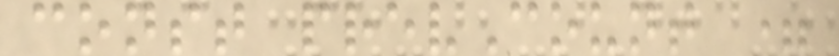const prevCount =
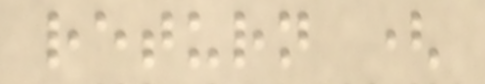return (
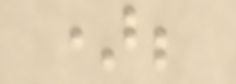);
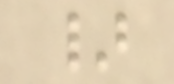}
